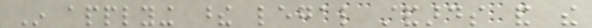In applying these legal standards and the
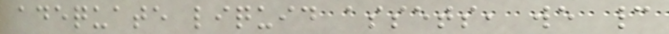adequate liquid assets, we cannot
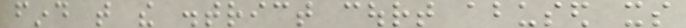find that the district court abused its
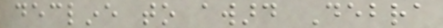decline to award Debra
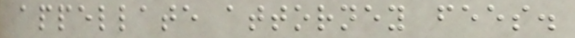appellate attorney fees.
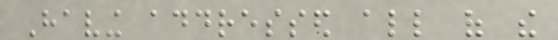Having addressed all of the
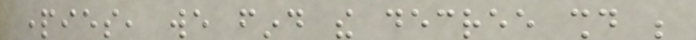parties, we find the decree should be
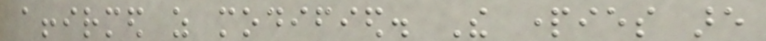affirmed as modified. The parties are
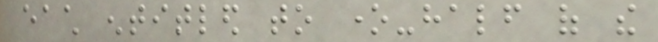each entitled to one-half of the
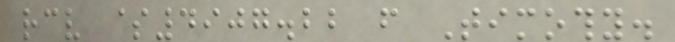receive $4907.22 from Timothy.
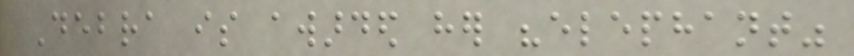Debra is awarded her "elephant"
